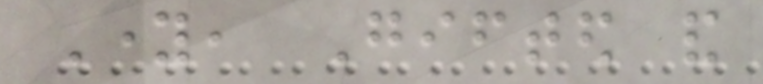Young, Gifted and
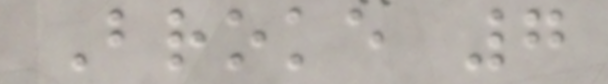Broke 7
